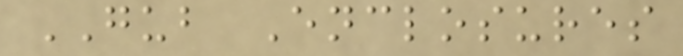GUB Enclosures
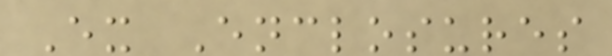Ex Enclosures
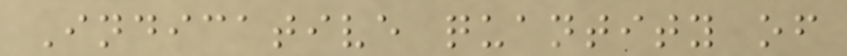Indicative quantity of
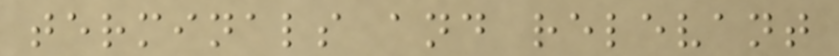terminals and relevant
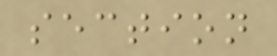section
